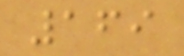169
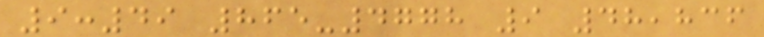9:49 865-4778 9 48,836
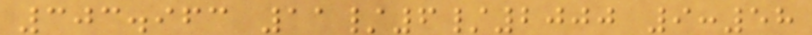303.963 11/6/2000 9:58
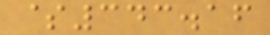$343.16
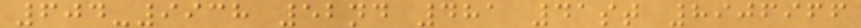604-9938 52nd 481 41st 8906966
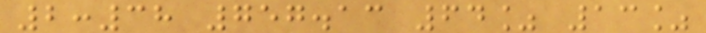2:38 757.13 64% 13%
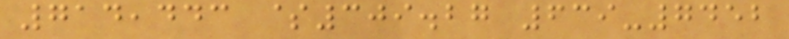714,443 $309.27 639-7452
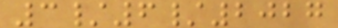3/6/2027
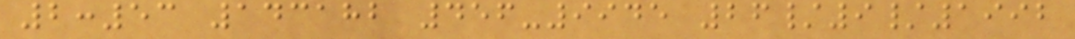2:53 143182 456-9945 26/9/1992
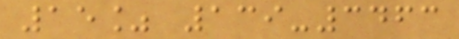15% 139-3463
